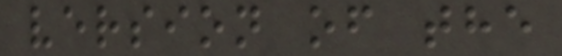version of the
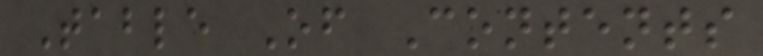Table Of Contents
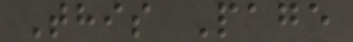This Page
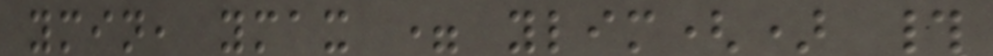ymin, ymax = ylim() #
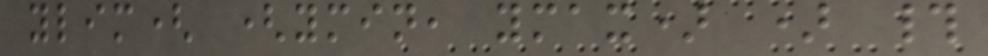ylim( (ymin, ymax) ) #
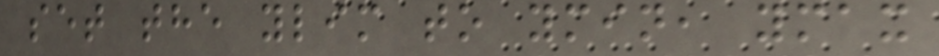set the ylim to ymin, ymax
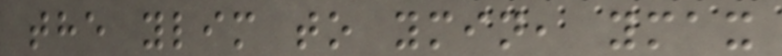the ylim to ymin, ymax
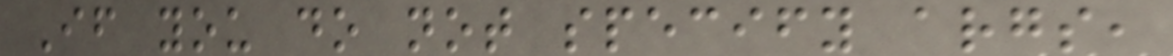If you do not specify args,
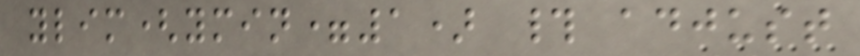ylim(ymin=1) # adjust
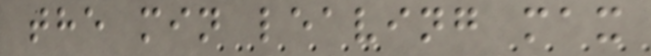the min leaving max
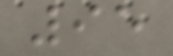95
